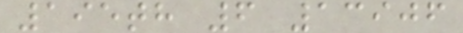195th 6 13906
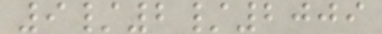9/2/2009
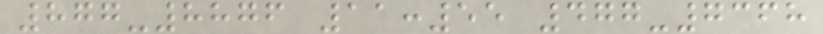877-8876 11:55 477-7368
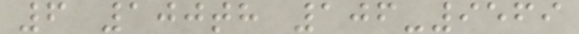6 100th 106-9569
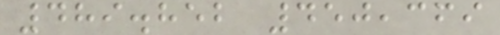489.852 450,369
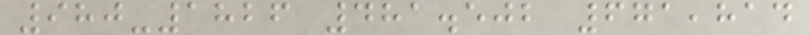980-1826 481.502 671,814
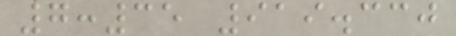7:35 919.330
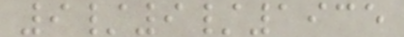9/9/1935
